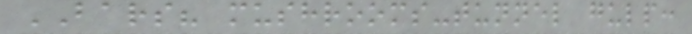BARS? mushrooms-tunnel gulp:
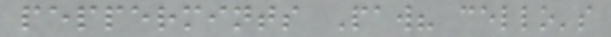peppermints Paw? cello's
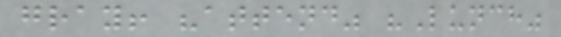gray! "attend" "Lunch"
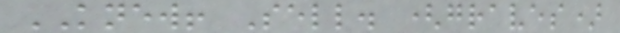KNEW! Sell. (graves)
